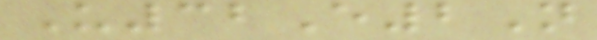U32E2N
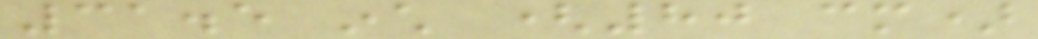31.5 inch (80 cm)
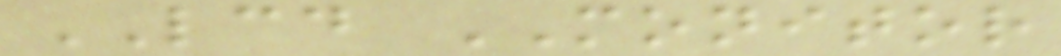LCD MONITOR
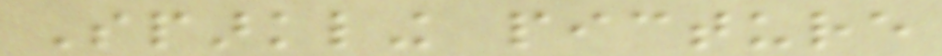Sparkling picture
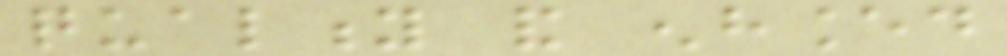quality and enhanced
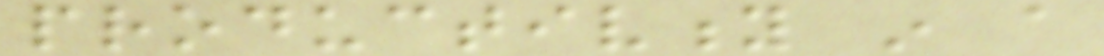productivity in a
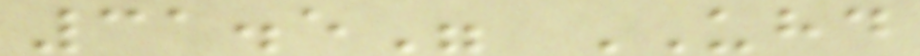31.5" UHD
